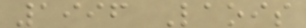1996 Laois
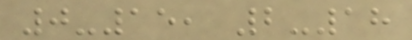0-15, 2-18
